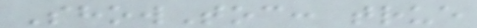ShowToc: true
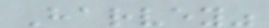Harvey"
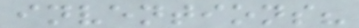inventions?
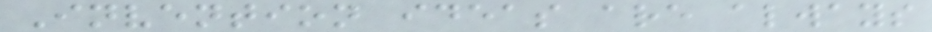Invention ideas are always
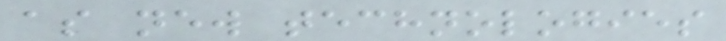as new technologies
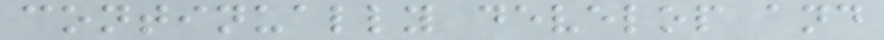continually develop and
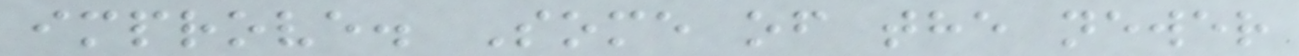improve. Some of the newer
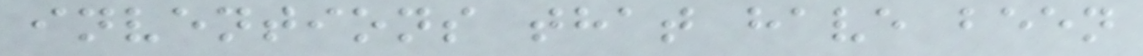inventions that have been
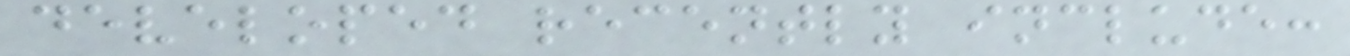developed recently include:
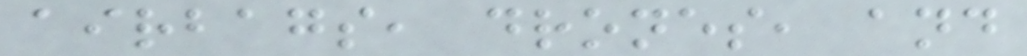airbags, drones, and
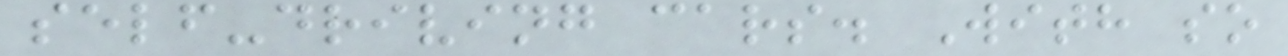self-driving cars. With so
